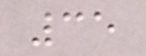35
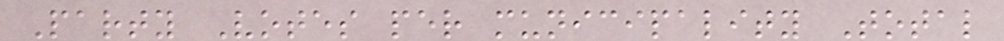Party Votes per municipality Total
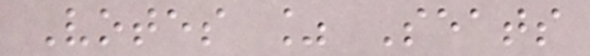Votes % Seats
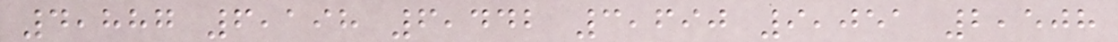4,887 6,198 6,442 3,690 9,051 2,508
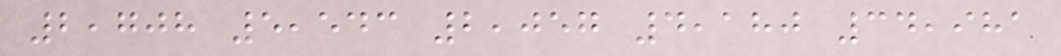2,708 5,543 2,057 4,180 34,981
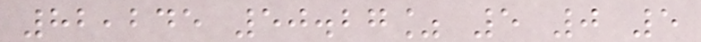82,245 50.27% 5 0 5
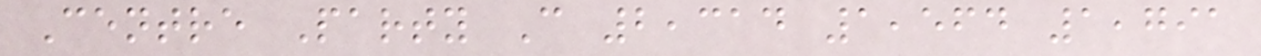Centre Party C 2,314 1,564 1,791
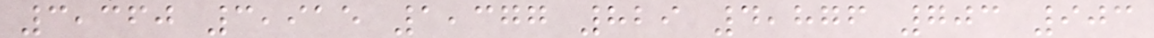3,360 3,915 1,377 829 4,876 703 903
